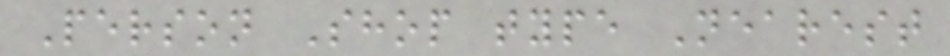Person Shop type Nearest
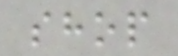shop
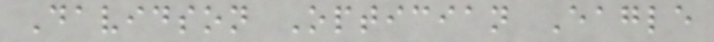Davidson Optician Eagle
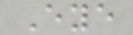Eye
